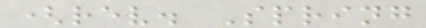(rev. Spring
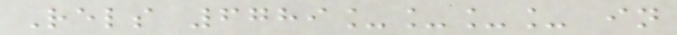Rels 6789____ in
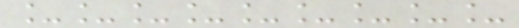_________
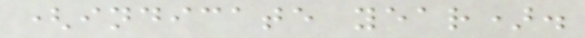(indicate year).
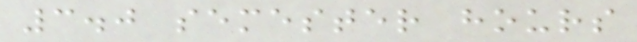3.0 semester hours
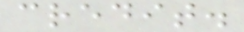credit.
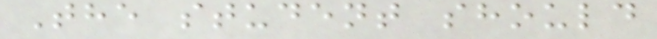The student should
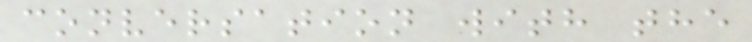conversation with the
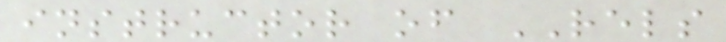instructor of RELS
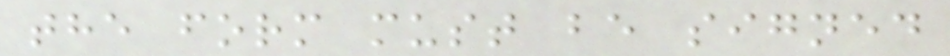the form must be signed
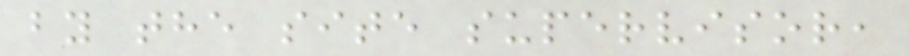by the site supervisor,
